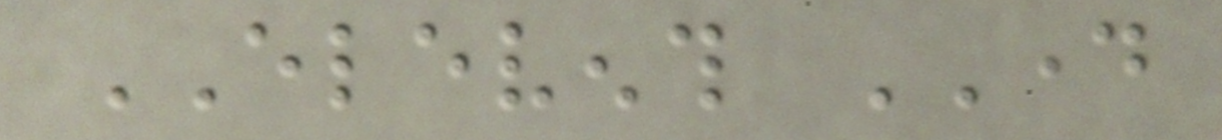ELEVENTH DAY
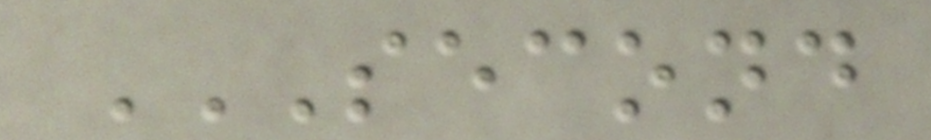SECOND
